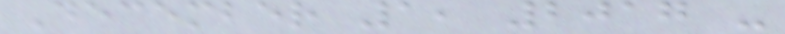December 1, 2017 -
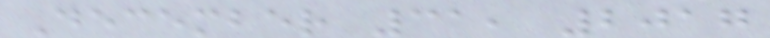December 31, 2017
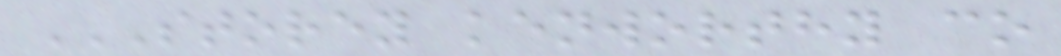STOREY KENWORTHY CO
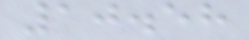10.58
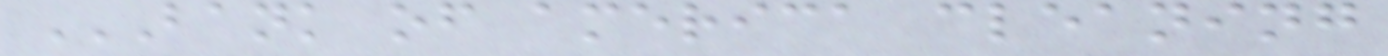BANK OF AMERICA CLEANING
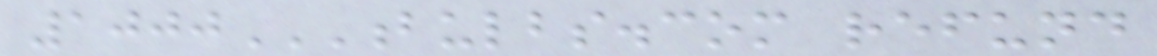1000BULBS.COM REFUND
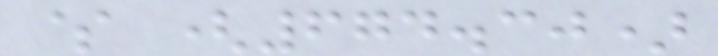$ (674.30)
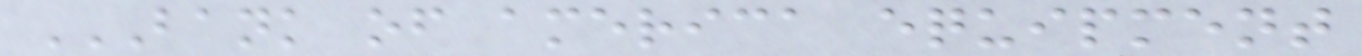BANK OF AMERICA EQUIPMENT
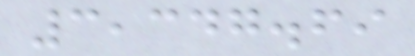3,347.69
